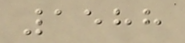1588
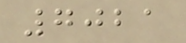7021
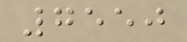7550
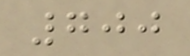700
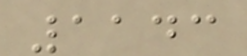1143
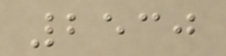2530
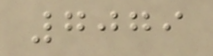7079
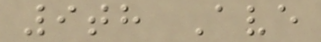9th Ave
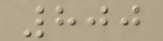800
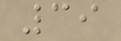39
